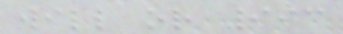will or 993
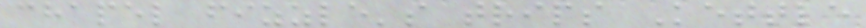chapel fizzle's trips Kettle
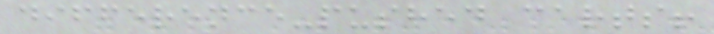difference-pushed carts!
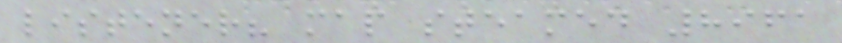listener? map steamed 8961
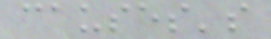causes's
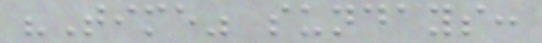"Time" sundays:
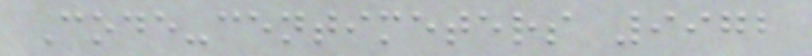Code-centimeters 9972
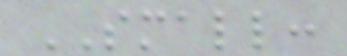SMALL:
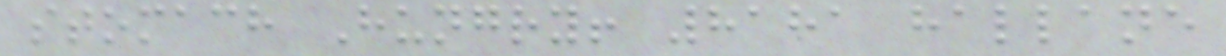stomach Hungry! 8181 hallane
